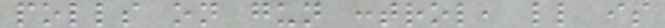polls on gun control, little is
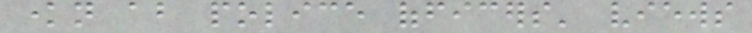known about police officers' views
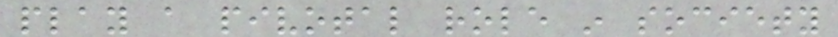play a pivotal role in society
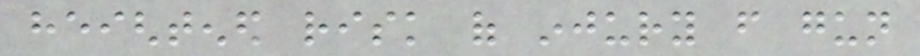heightened risk of injury from gun
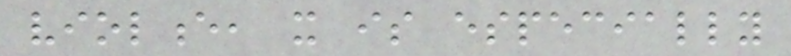violence, it is especially
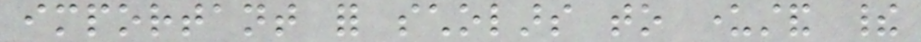important for scholars to understand their
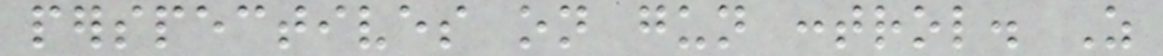perspectives on gun control. As
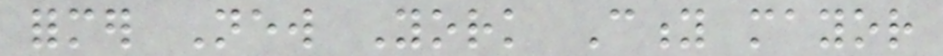former New York City mayor
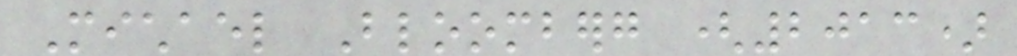Michael Bloomberg (2013)
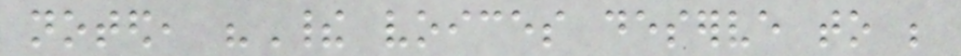noted, "Their voices deserve to be
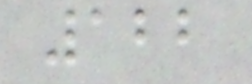122
